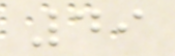49
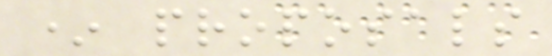* proposals
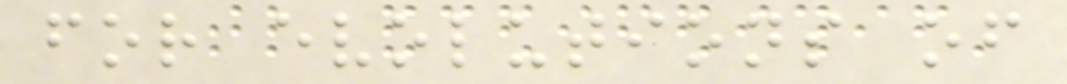for evolutions of
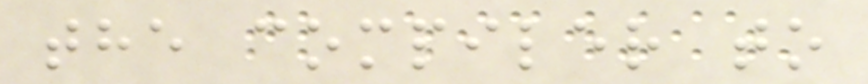the compiler to
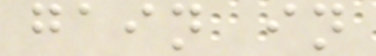gain in
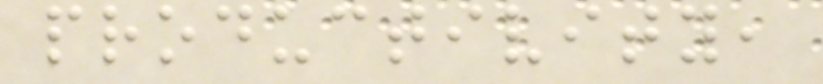productivity,
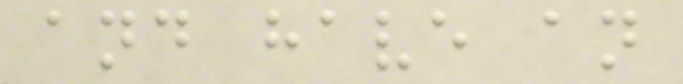and have an
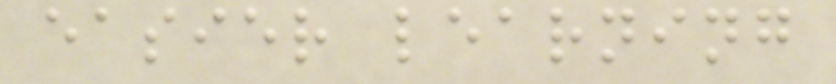easier learning
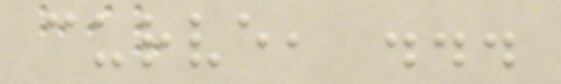curve, ...
